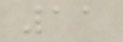11
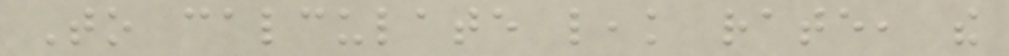To calculate leak rate, the
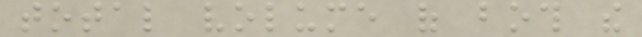total volume of both the
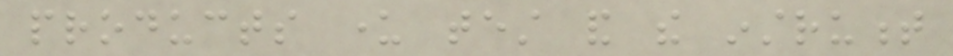products under test and the instrument
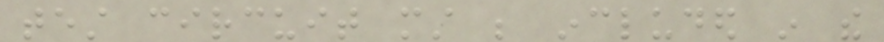test circuit must be included in the
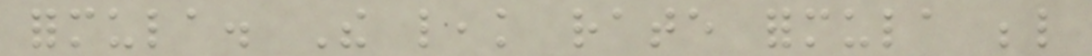formula. The leak rate formula below
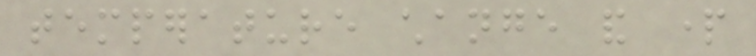temperature change and part
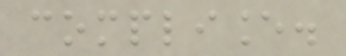compliance.
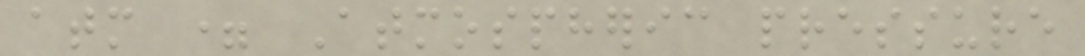atm = Atmospheric pressure
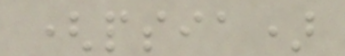(psia)
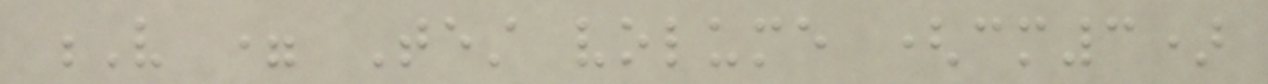V = Test volume (cm3)
